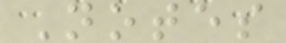Notes
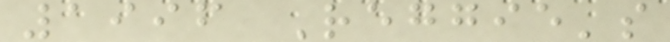1996 Reggie's
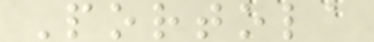Portola
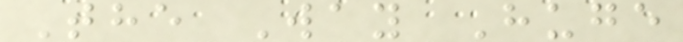The Way Huge
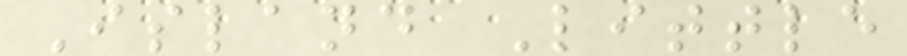Island Little
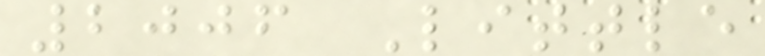2006 Little
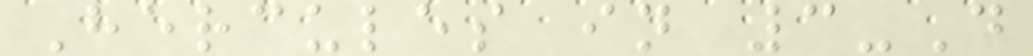Hercules in 3-D
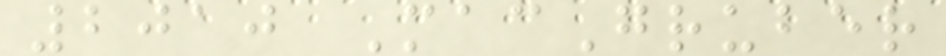2010 MacGruber
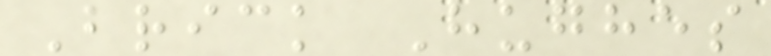Brick Hughes
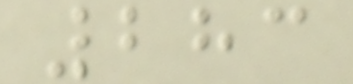283
